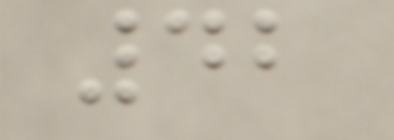42
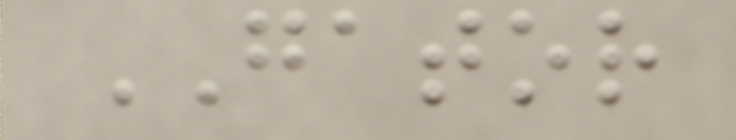GATOR
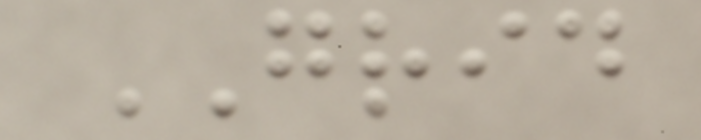GRID
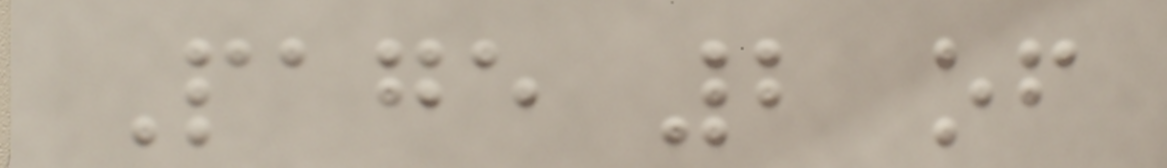Page 2 of
